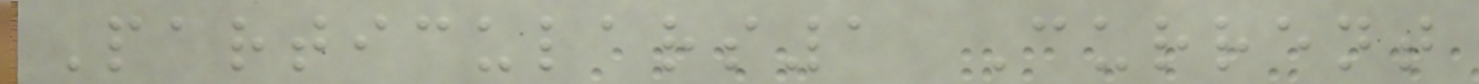Particulars1 Current
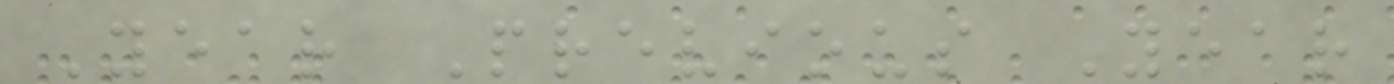Year Previous Year
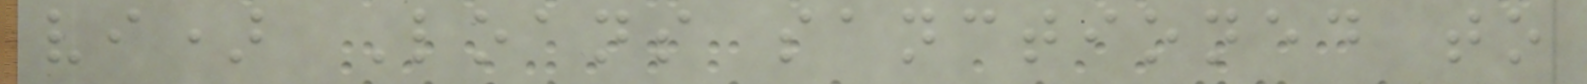vi) Loans sanctioned to
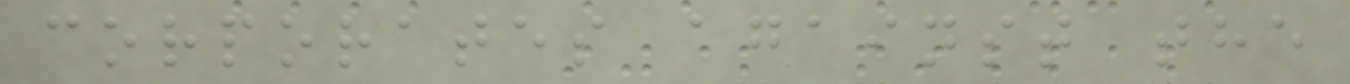corporates against the
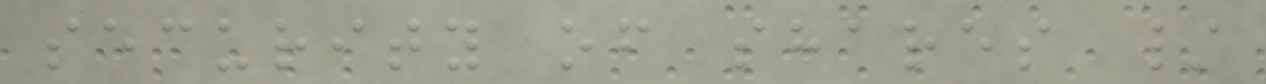security of shares /
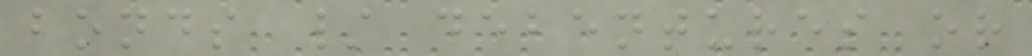bonds / debentures or
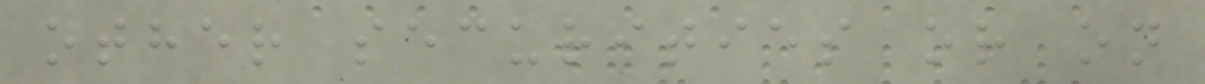other securities or on
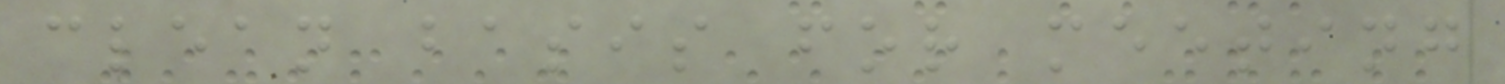clean basis for meeting
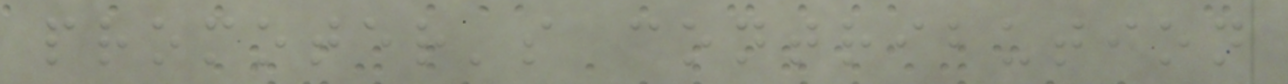promoter's contribution
